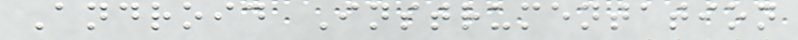Android Instrumentation
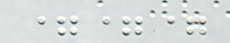===
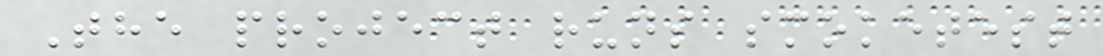The project runs smoketest
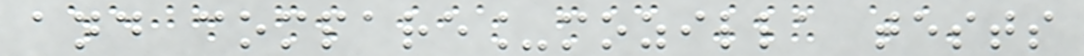and compare_mozilla tests
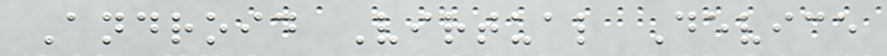Android Virtual Device
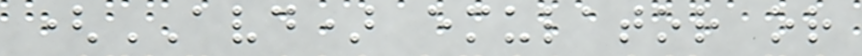(AVD) emulator or
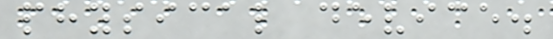physical device.
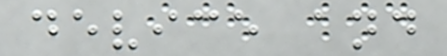device and
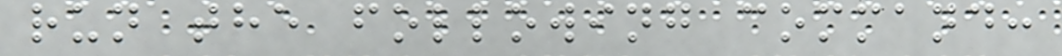run the following command:
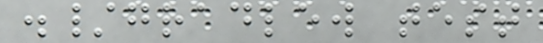./gradlew test
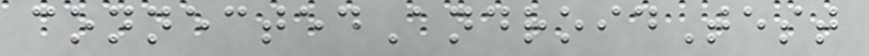connectedAndroidTest
